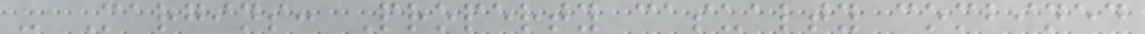- Margins: Property casualty combined
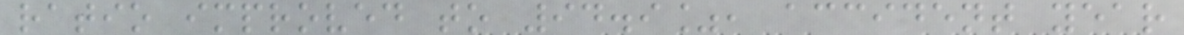ratio improved to 94.9%, accident year
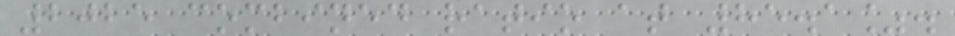2025 combined ratio at 85.1%.
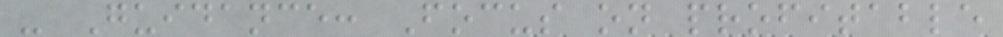- Guidance: Focus on profitable
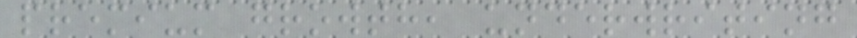premium growth, underwriting
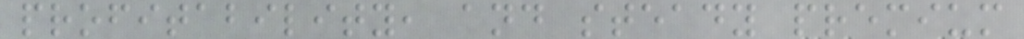profitability, and steady premium
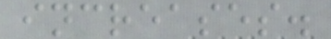increases.
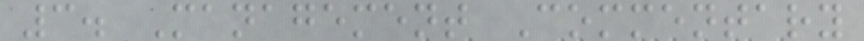3. Management Commentary
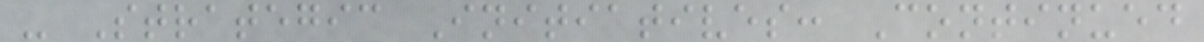- Strategic Initiatives: Continued
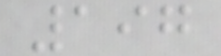197
